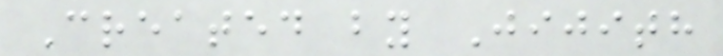Created by Jijith
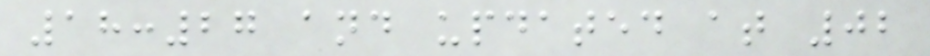18:27 and updated at 02
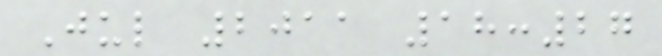Jul 2011 18:27
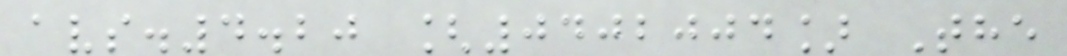avs.4.20 [0402004] The
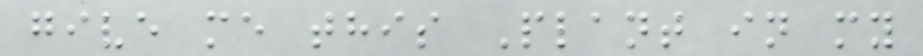give me this Plant in my
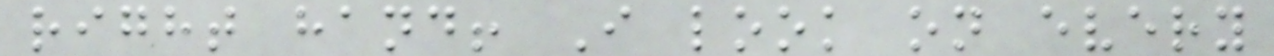right hand! I look on every
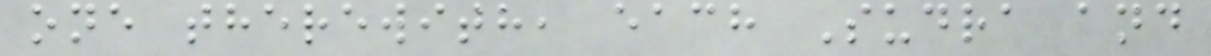one therewith, each Sudra and
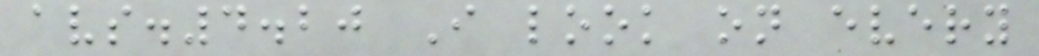avs.4.20 I look on every
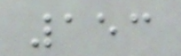153
